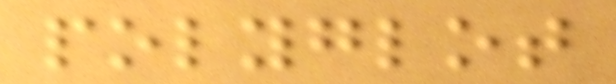polyglot
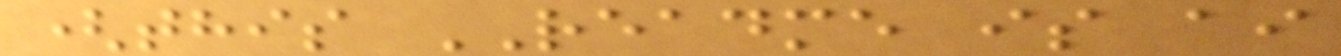(this README is ai
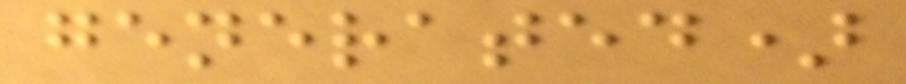generated)
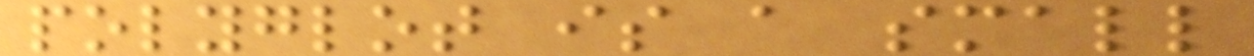polyglot is a small
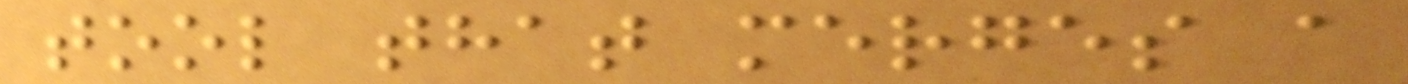tool that merges a
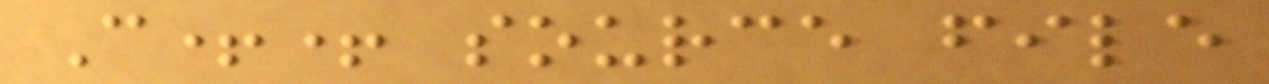C++ source file
